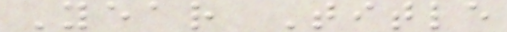Year Title
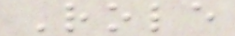Role
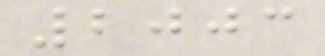2003
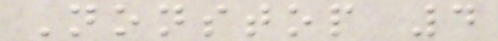Nonstop 4
